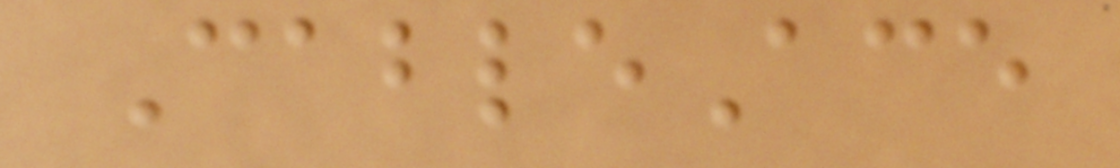CableAce
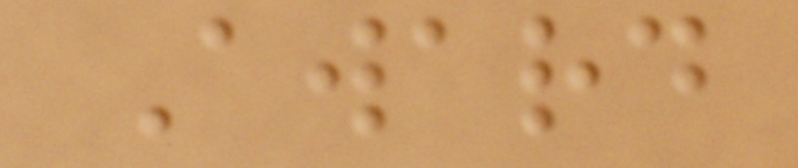Award
